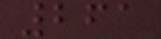261
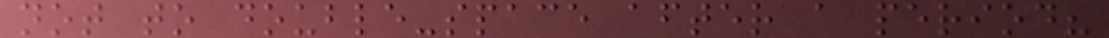not to double-space after a period?
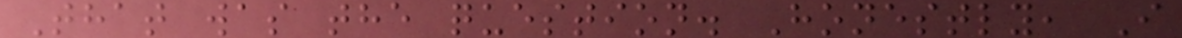That was the question. Honestly, I
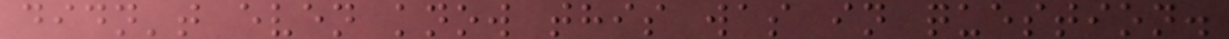didn't even know this was in question.
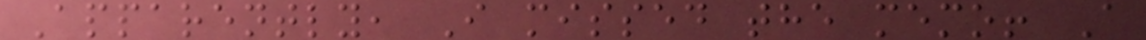Apparently, I missed the memo! A
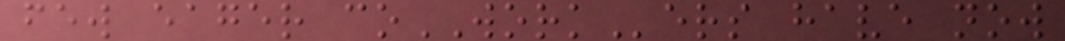few eager coWORKers have now
